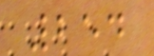254
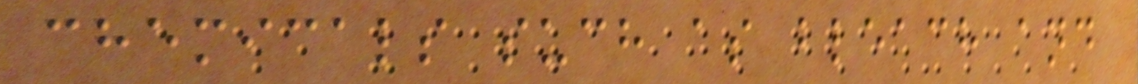chemicals such as bleach and
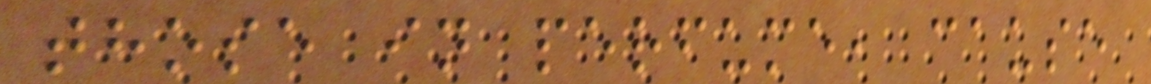those in perfume, cause
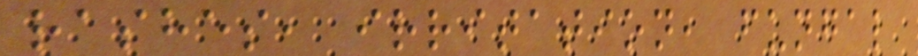rashes, irritation, fungal
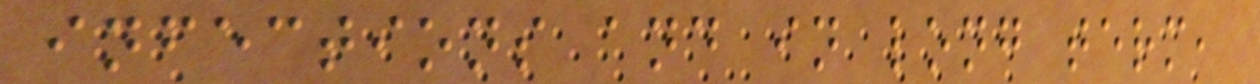infections and in long term,
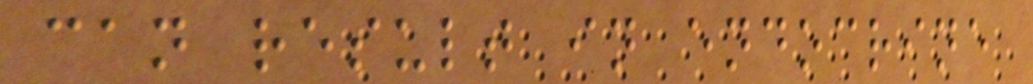can result in endocrine
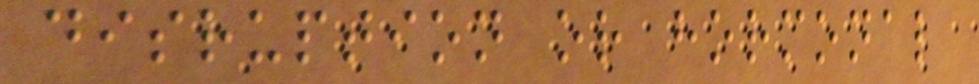disruption or hormonal
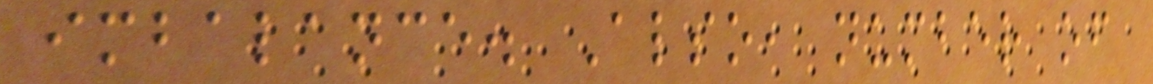imbalance. Also, number of
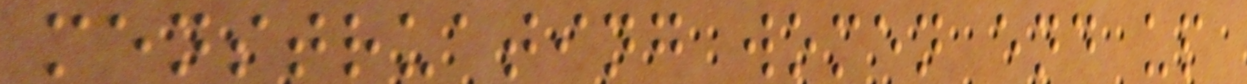menstruating women end up
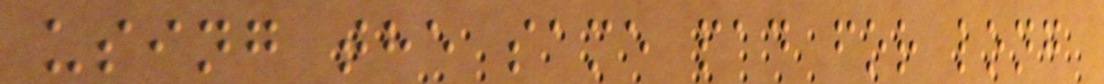using the same pad for long
